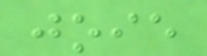joie
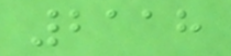2118
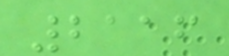2116
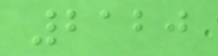2120
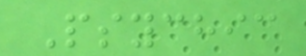Psychic
